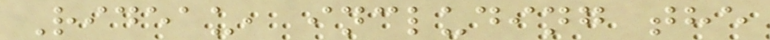Rideau, including the
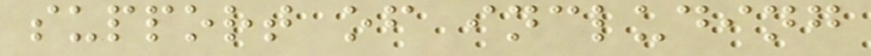support of including
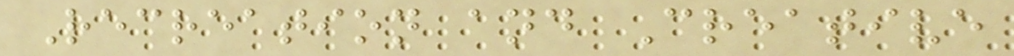Recreation and Creative
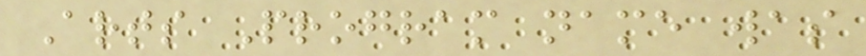Arts Program name was
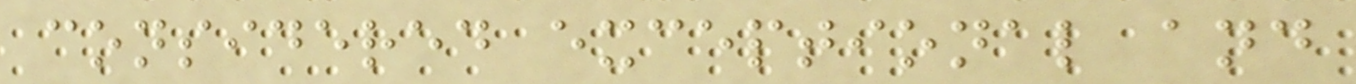considered exceptional and
